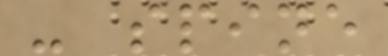- spine
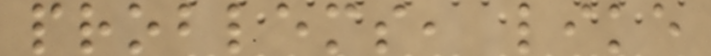problems, like
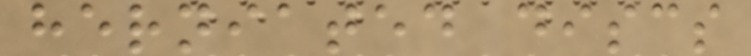herniated discs
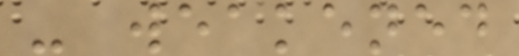- weakened
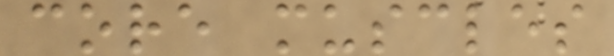core muscles
